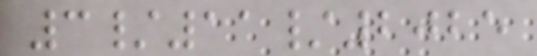3/11/2025
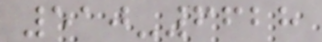510-6628
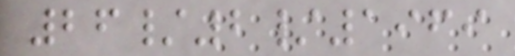26/2/1969
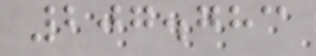207.783
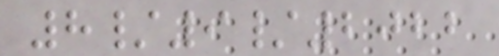8/9/2022
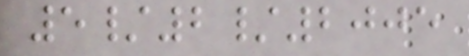5/2/2005
